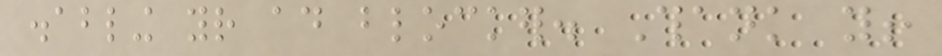disabling your ad blocker. Thank you!
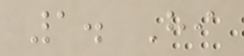1. Hi
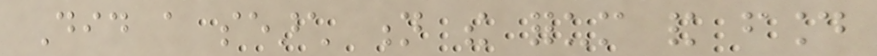Did a search n the forum and found
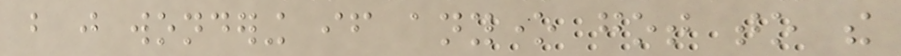but just wondering if anyone got to the
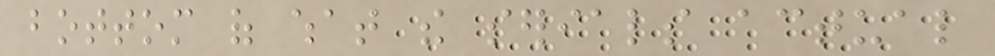bottom of what the serials actual
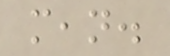mean.
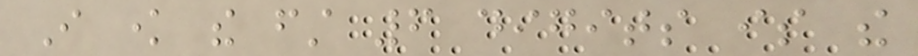I know the first 6 digits is the
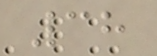38
